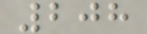208
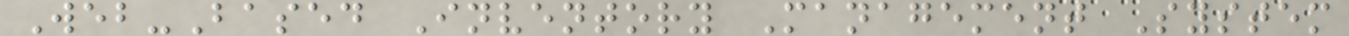Web-Based Inventory Management System
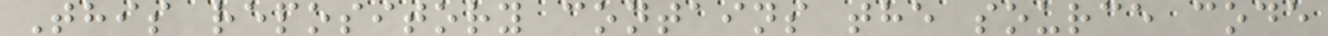This repository contains the source code
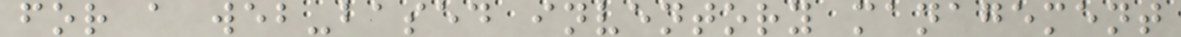for a web-based inventory management
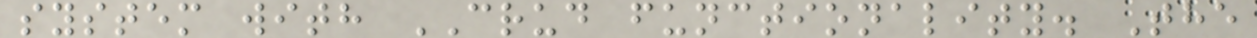system with CRUD functionality. The
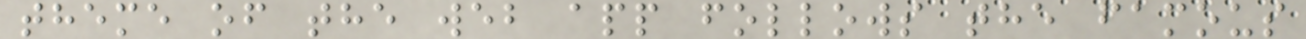theme of the web app follows the famous
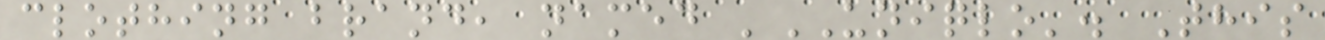clothing brand, named 'UNIQLO'. This
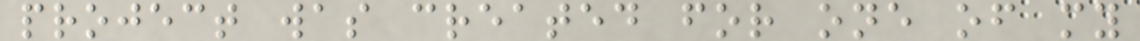project was created for one of my
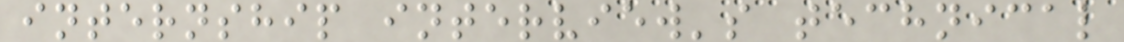internship interview's technical
